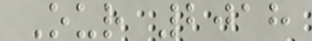Our 2018
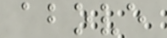above
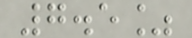7.5%
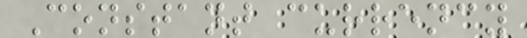Constant currency
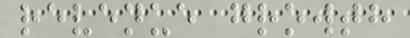revenue growth
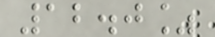12.0%
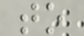to
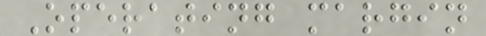Operating margin
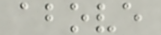above
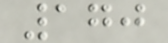170
